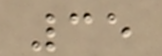35
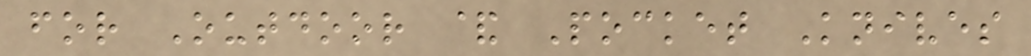for Outdoor & Pocket Knives
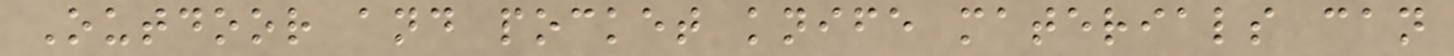Outdoor and pocket knife materials can
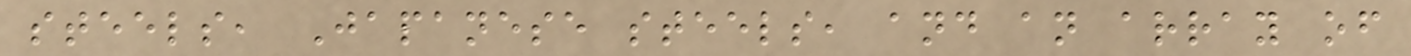steels, Japanese steels, and an array of
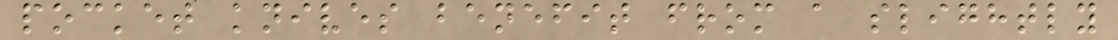pocket knives benefit from a slightly
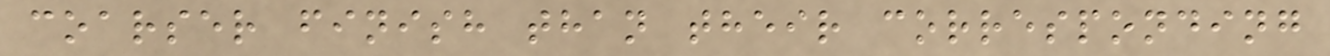coarser finish than their corresponding
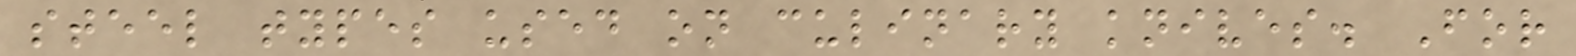steel types used on culinary knives. For
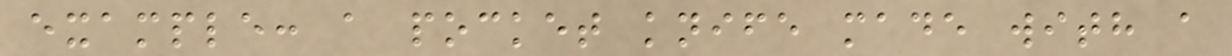example: a pocket knife made with a
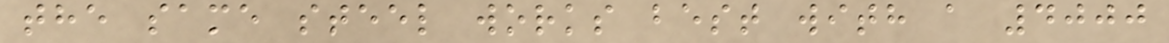the same steel works best with a 4000
